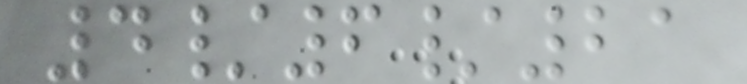4/6/21
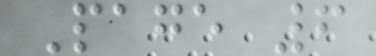Page 6
